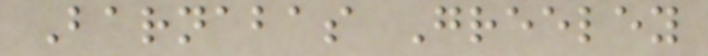Barnabas Greeley
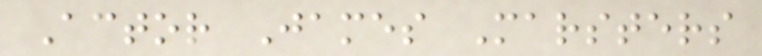Actor James Marsters
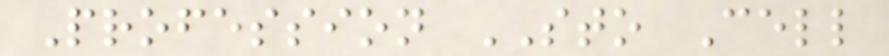Profession STO Cell
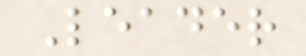Leader
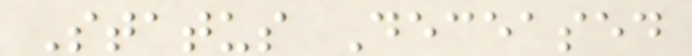Status Deceased
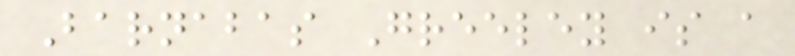Barnabas Greeley is a
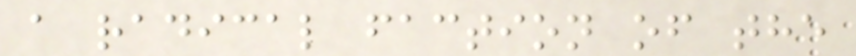a radical faction of the
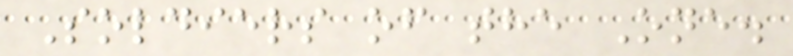Soldiers of the One.
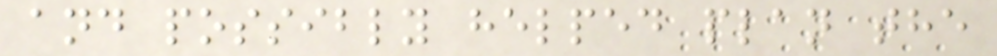and possibly helped plan the
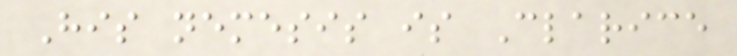His nemesis is Clarice
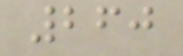260
